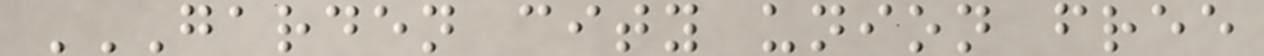GARDEN CITY UNION FREE
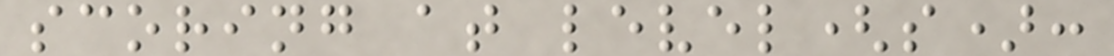scoring at level(s):
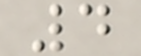4
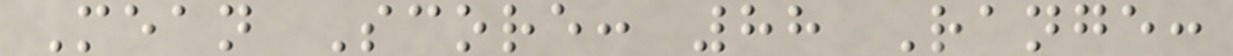Mean Score: 88 Range:
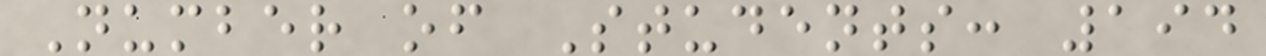Number of Students: 194
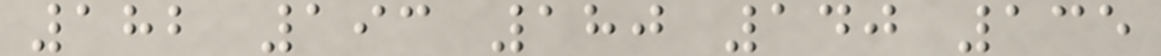182 193 180 140 135
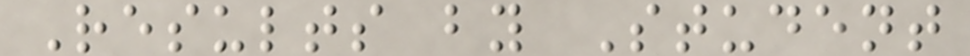Results by Student
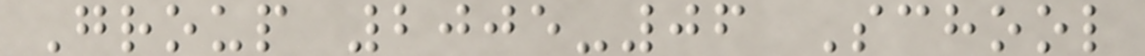Group 2005-06 School
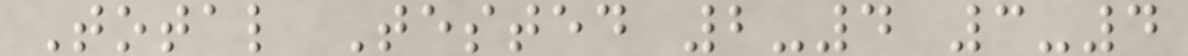Total Tested 2-4 3-4
